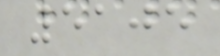5105
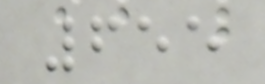655
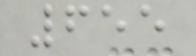655
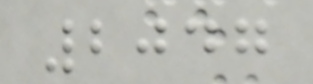2047
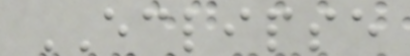ECLIPSE
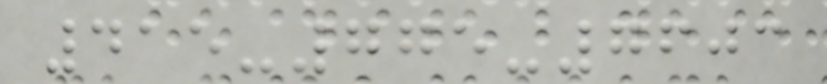415-775-7603
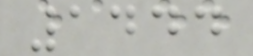1444
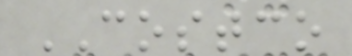COSTCO
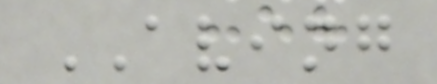AVING
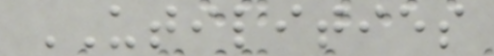UTILITIES
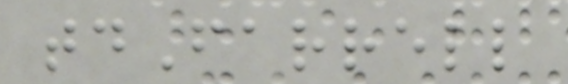tdFarrell
